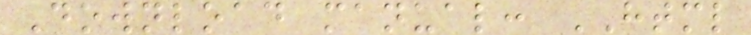Download manual: HTML
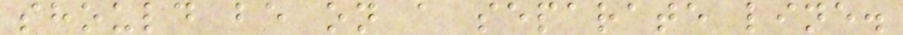should be on a separate line.
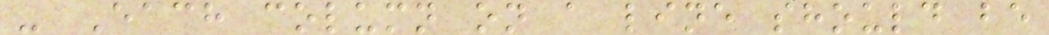- Each column on a line should be
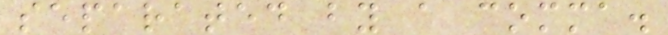separated by a comma.
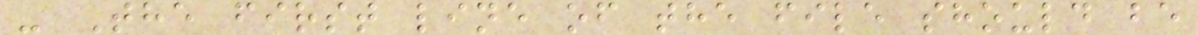- The first line of the file should be
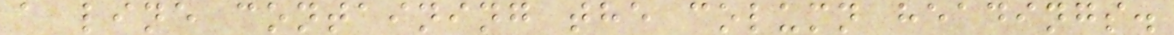a line containing the column headings.
